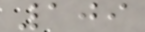109
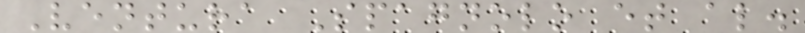Ventura Spagnolo et al.
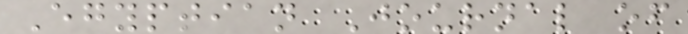Egyptian Journal of
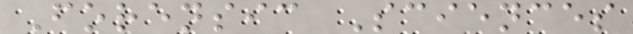Forensic Sciences
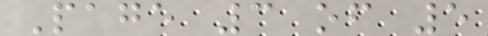Page 3 of 5
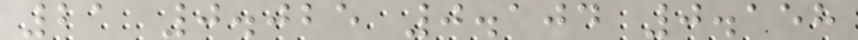21 0.025 0.104 0.158
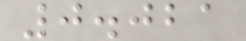0.021
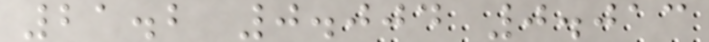21.2 0.004 0.013
